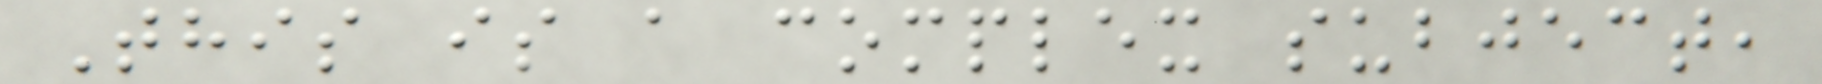This is a complex subject,
